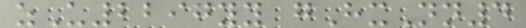zU2297yy gHxNn4
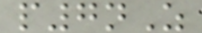p7nZ
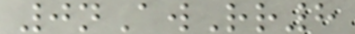0nAwRr8
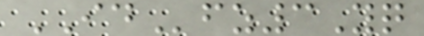IDfz3Yq
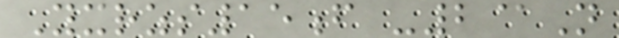Yxrzs15f -2@N
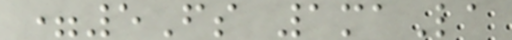=5Fs 1maLa
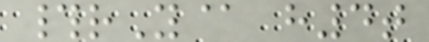#rY@ h4t
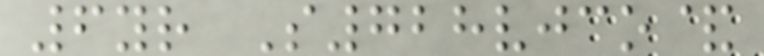6yr S728vjco&
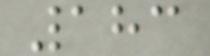183
